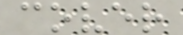cover
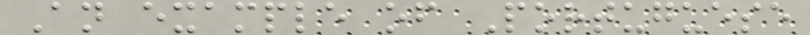An example of Portuguese
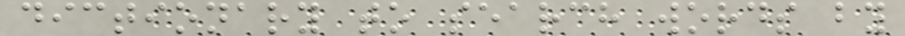dictionary to search words by
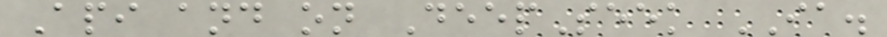Api and on DeepSeek IA.
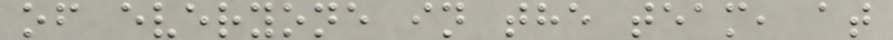of everyone in the team, at
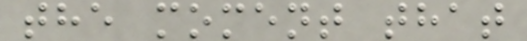the moment that
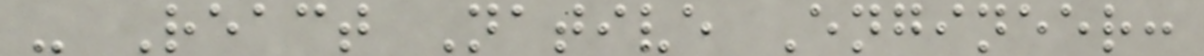- React Native Engineer:
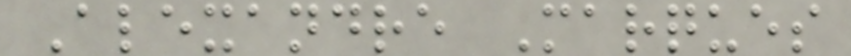Alexandre Marques
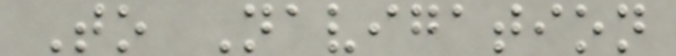To Navigation
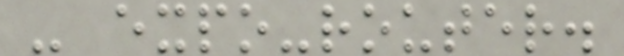- expo-router.
